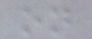on
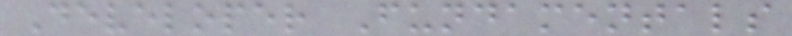Developer Fundamentals
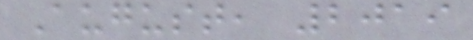August, 2019
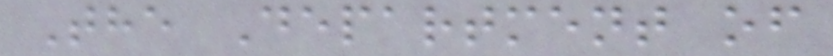The Department of
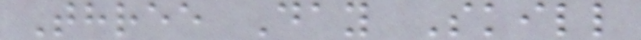Three Day Skill
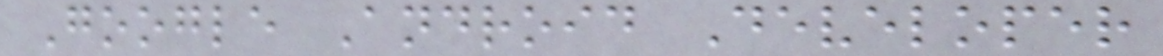Google Android Developer
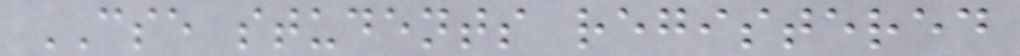CSE students registered
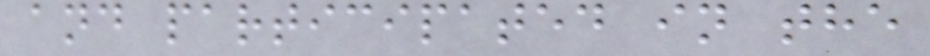and participated in the
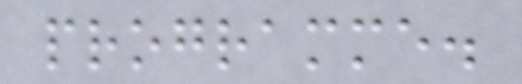programme.
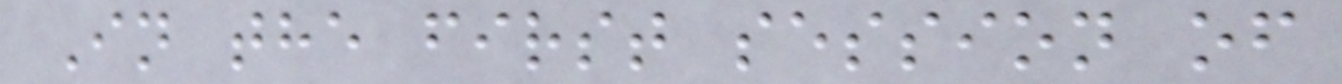In the first session of
